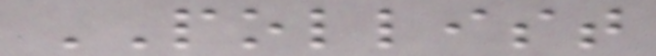POLLIST
